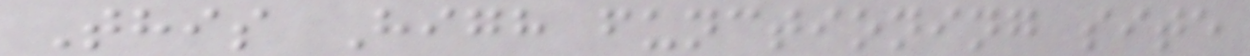This High functioning site
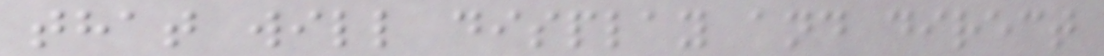that will display and direct
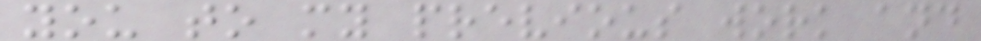you to my previous work and
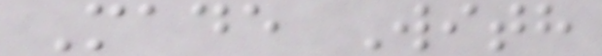Made With
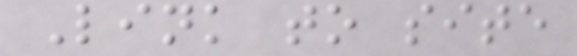Link to site
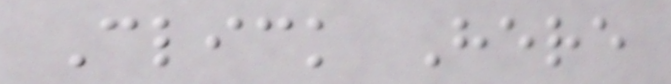Click Here
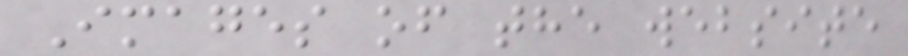Images of the website
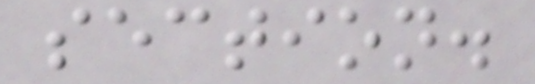section.
